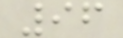96
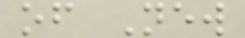of New
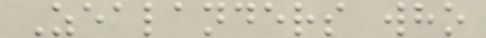Zealanders who
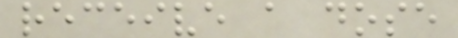receive a dose
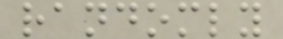randomly
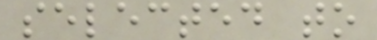selected to
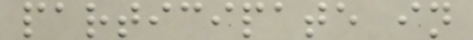participate in
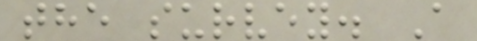the survey. A
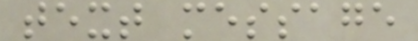text message
